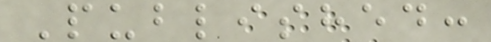Published:
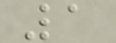1
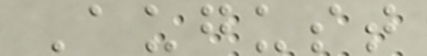August
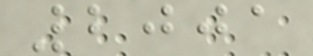2001
